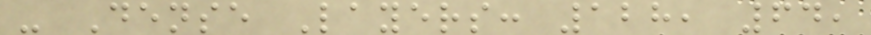- Dense Layers: 128, 64,
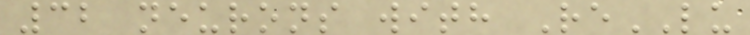32 neurons with ReLU
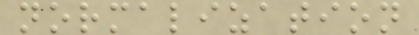normalization
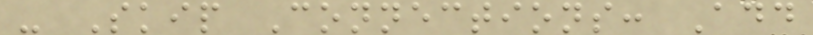- Skip Connections: Add
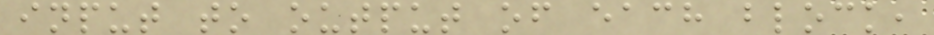input to output of each block,
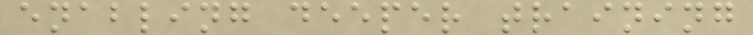enabling deeper training
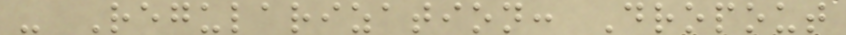- Regularization: Dropout
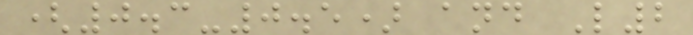(0.3-0.5) and L2
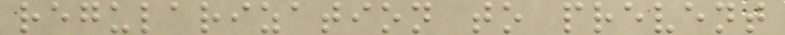regularization to prevent
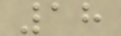18
